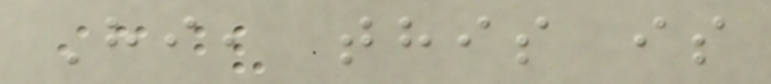Hi, this is
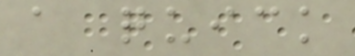a quick
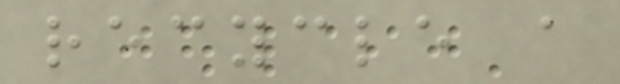recycle a
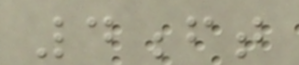4ft
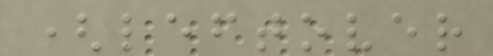(leftover
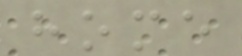home
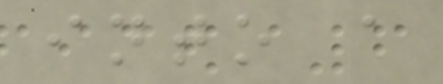into a
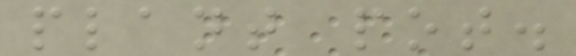plant pot.
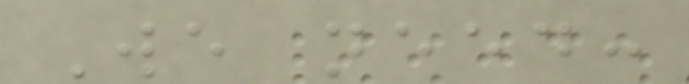We need:
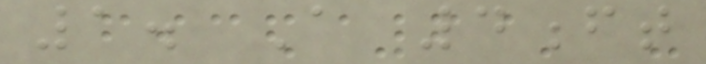1. A 4ft
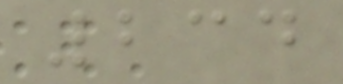234
